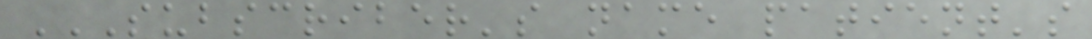SUBSCRIBER'S NAME PATIENT'S
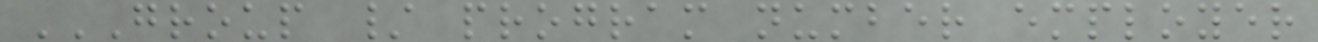GROUP / PROGRAM NUMBER EMPLOYER
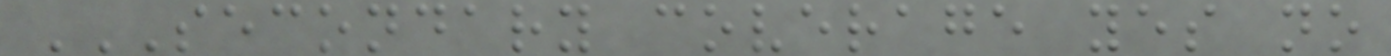SECONDARY COVERAGE YES NO
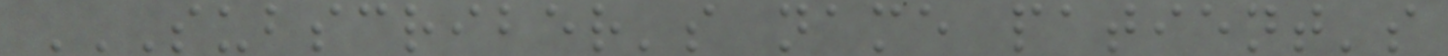SUBSCRIBER'S NAME PATIENT'S
